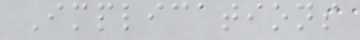Implications
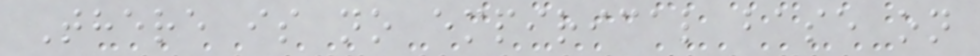There is no empirical base on
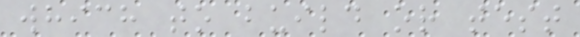which to build or test
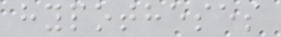hypotheses
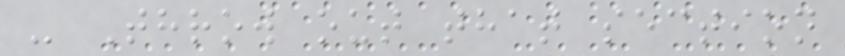- Throw out that section
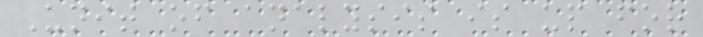Unit of analysis is up for
